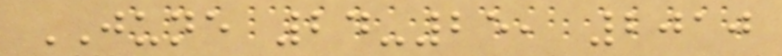JUNE 24-25, 2010
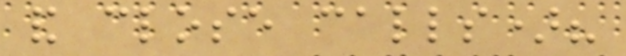and close calls)?
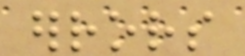errors
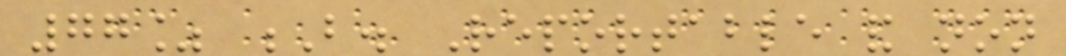77% B. Reportable and non
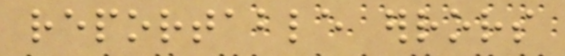reportable errors
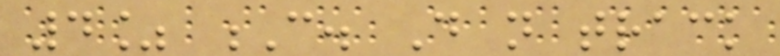4% C. Do not track
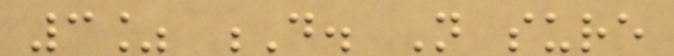3% D. Not sure
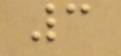3
